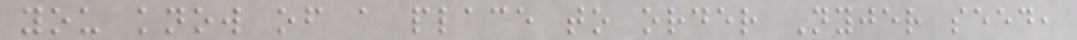you know of a place to order Nyjer seed,
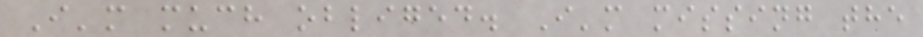I'm much obliged. I'm missing the
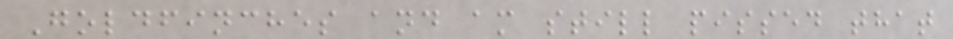Goldfinches and am still pissed that
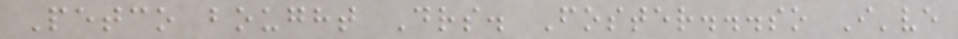Petco bought Drs. Foster...so I've
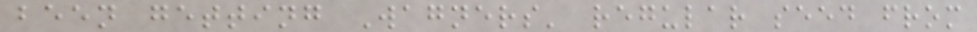been getting Wagners' regular seed from
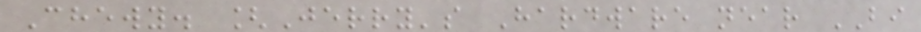Chewy. [Jerry's Hardware near BI
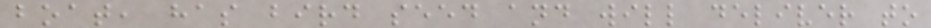boat, has bird seed and will deliver to
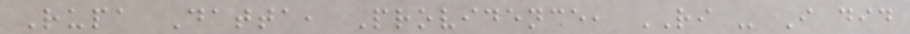Rupa Datta, Providence, RI - I did
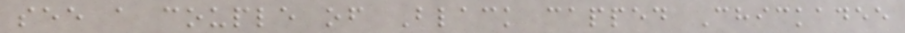see a couple of Black capped Chickadee
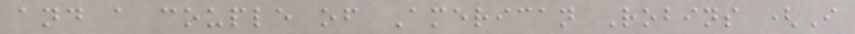and a couple of American Robins (I
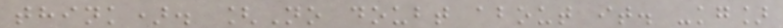think). [No doubt about it. -kg]
